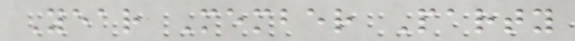Year Member Party
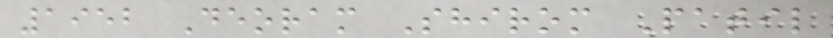1952 Deoram Shirom Patil
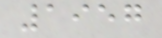1957
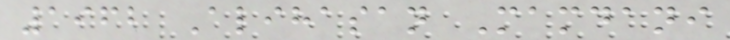1962 Alihasan Mamdani
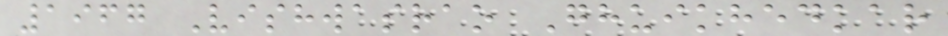1967 Vishwasrao Ghuikhedkar
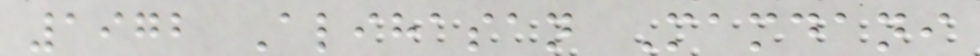1972 Alihasan Mamdani
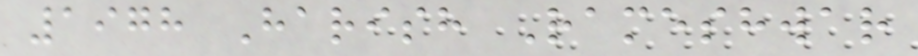1978 Harish Rameshwar
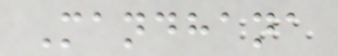Mandhana
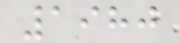1980
